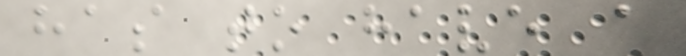has to have a
